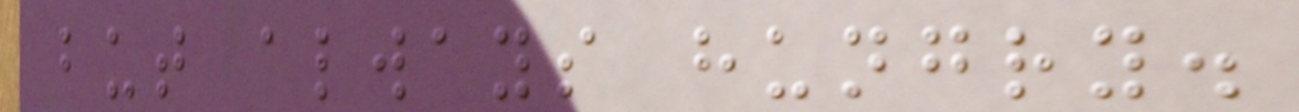but always hungry.
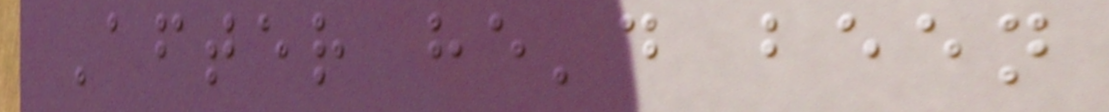After he'd been
